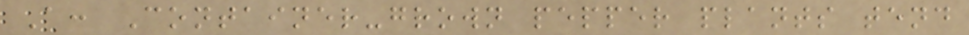A: Container-grown pepper plants tend
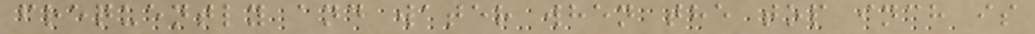frequently and water when the top inch is
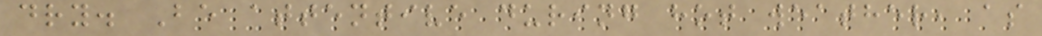dry. Be attentive during hot weather, as
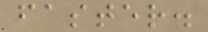faster.
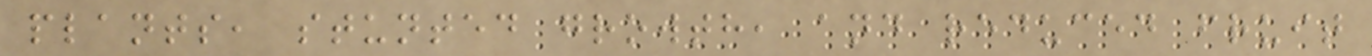plants, stunted growth, and reduced fruit
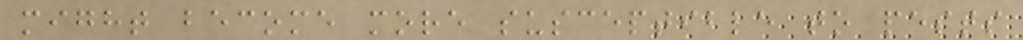might become more susceptible to pests
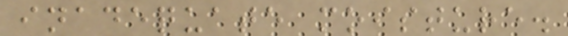inadequate moisture.
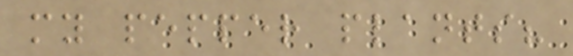my pepper plants?
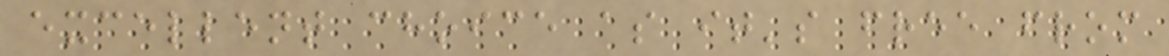excellent choice as it's free from
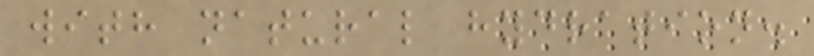with natural hydration.
